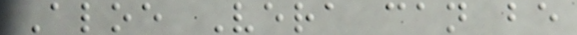Aloe Vera can be
